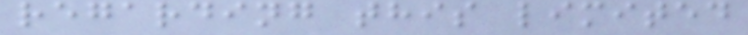regarding this limited
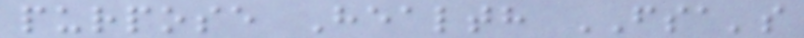purpose Health FSA's
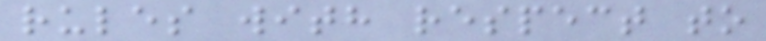rules with respect to
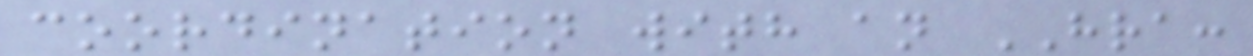coordination with an HRA:
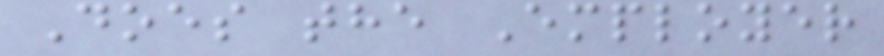Does the Employer
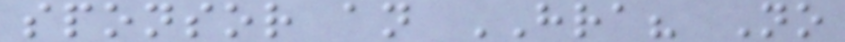sponsor an HRA? No
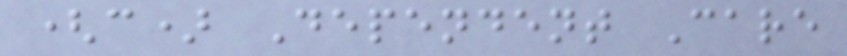(c) Dependent Care
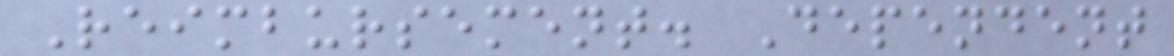Reimbursement. Dependent
